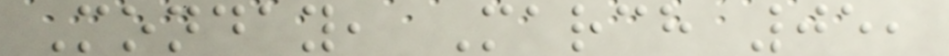Monday, March 05,
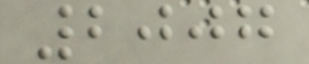2007
